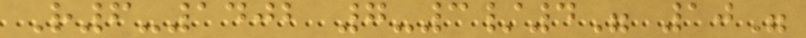R6-1402 7-3/4" 10"
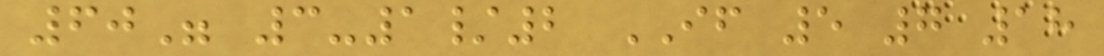60" 3-1/2 IF 5 7 18
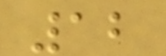12
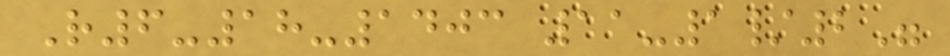R6-18-1403 11-1/2"
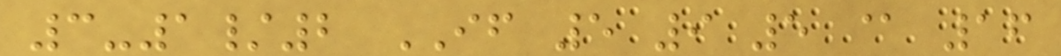3-1/2 IF 5 9 5 @ 16
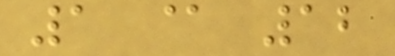1 @ 12
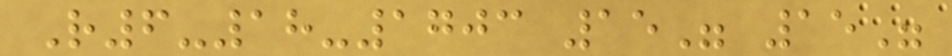R6-18-1703 15" 15"
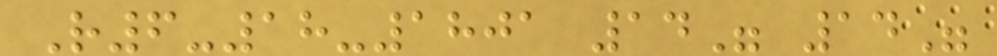R6-18-1801 14" 14"
